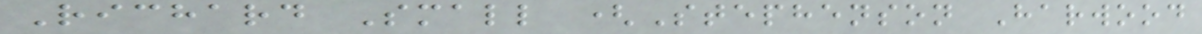Richard Small (Stephenson Harwood
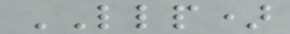LLP)
